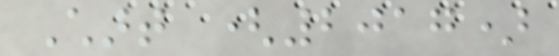Chart (2017)
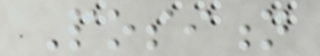Position
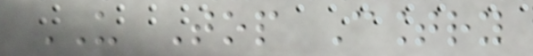US Top Country
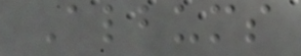Albums
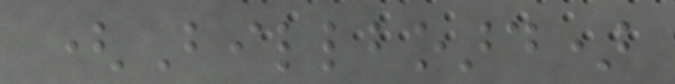(Billboard)
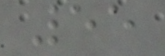55
